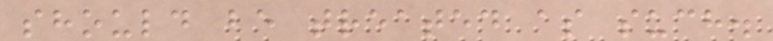should be treated as such.
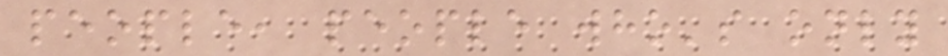people, people who's only
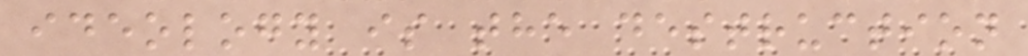ideology is the destruction
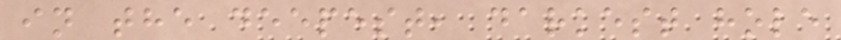in the deepest, darkest hole
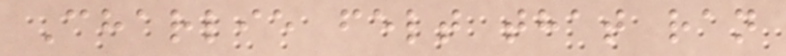Charlie felt that ran
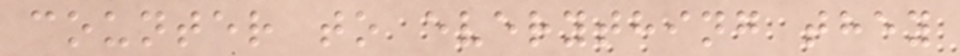counter to everything they
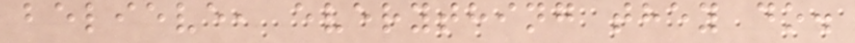believe, everything they do.
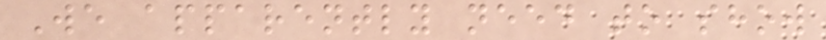We apparently need to show
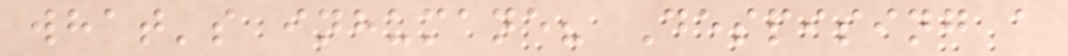what's inhumane? Despising a
